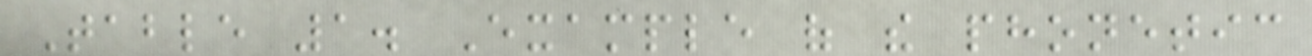Table 1. Example of the phonetic
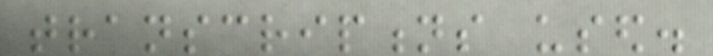transcriptions used.
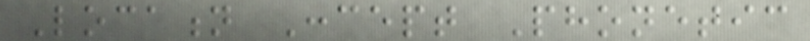Location Concept Phonetic
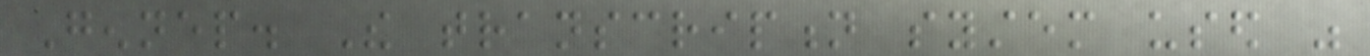Gennep. The transcription system used was
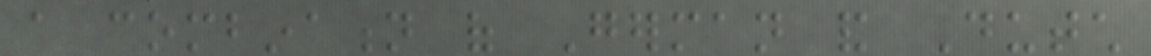a combination of German and Dutch
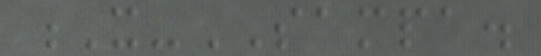X-SAMPA.
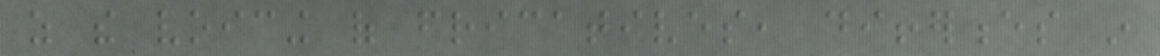as the voicing of fricatives, differences in
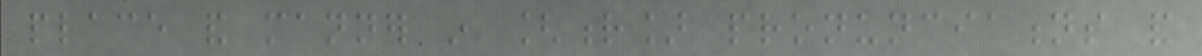place and manner in [r] pronunciations and
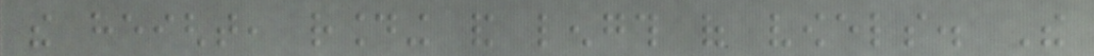the height, rounding and length of vowels. The
